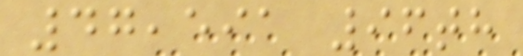47,591 96th
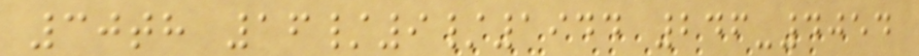30th 16/9/1944 246-4054
